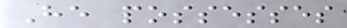He possesses
